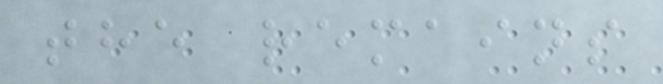the remains
